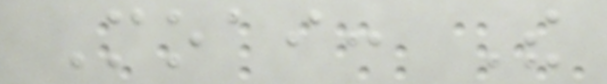Moai: The
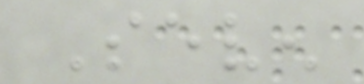Seven
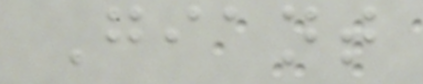Giant
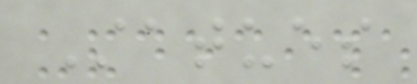Statues
